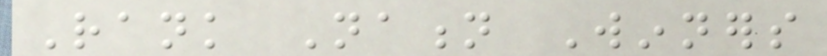Rank Nation Winners
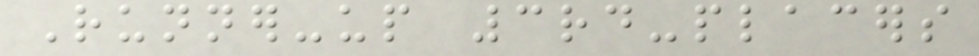Runner-up 3rd-placers
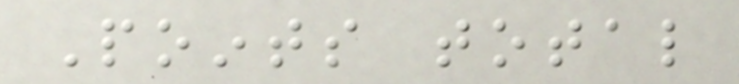Points total
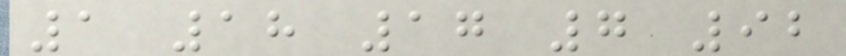1 18 17 7 92
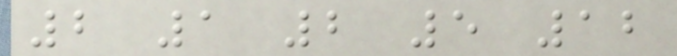2 1 2 5 12
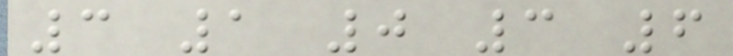3 1 0 3 6
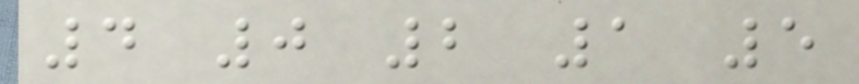4 0 2 1 5
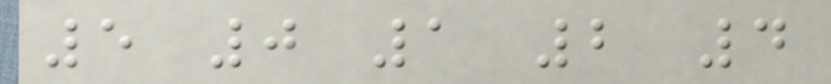5 0 1 2 4
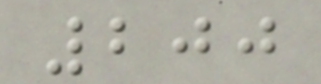200
